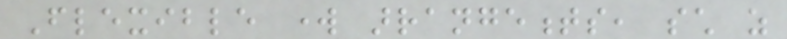Flexible work arrangements, such as
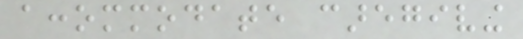accommodate caregiving
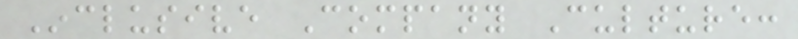Inclusive Company Culture:
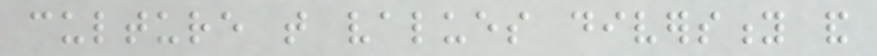culture that values diversity and
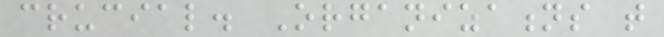crucial. Organizations that
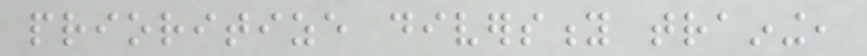prioritize diversity training,
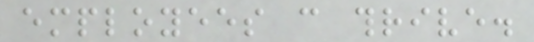employees can thrive.
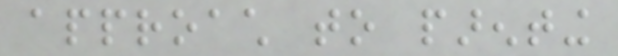approach to parenting
